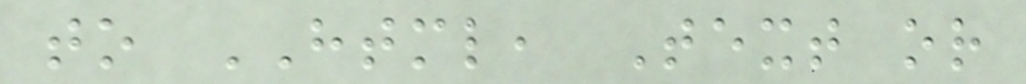to HTML, Text or
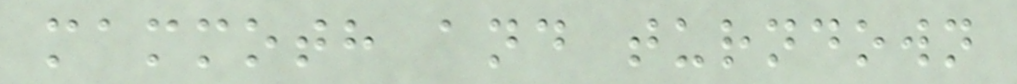mammoth and turndown
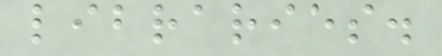libraries.
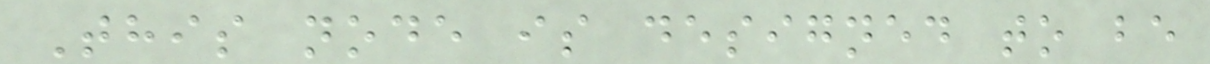This node is designed to be
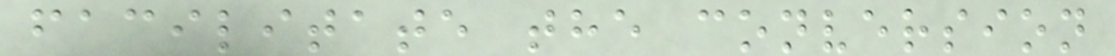facilitate the conversion
